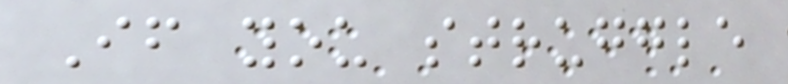If you struggle
